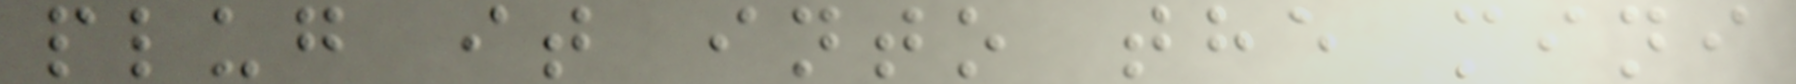plug it into the mini
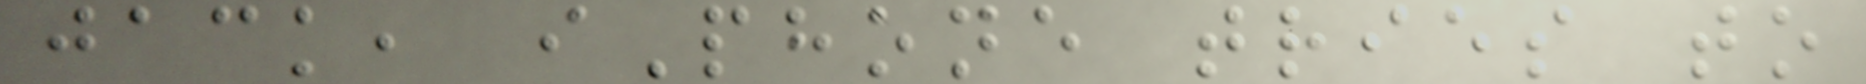jack, iPhone tries to
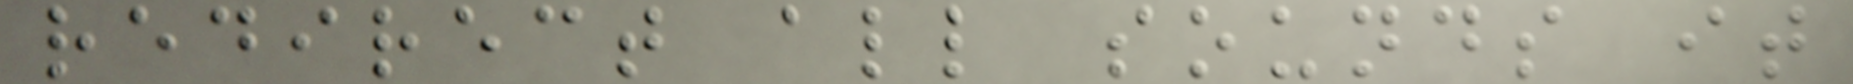redirect all sounds it
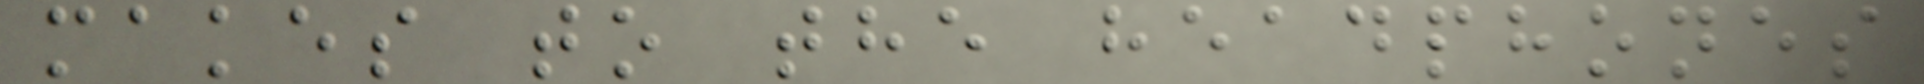makes to the headphones
